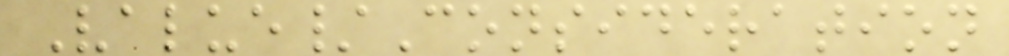Value/Consideration
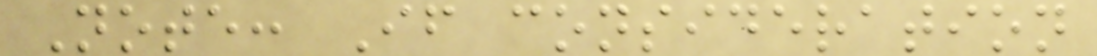Note: If consideration
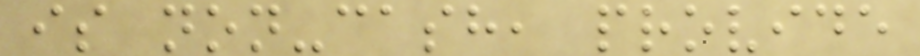is non-cash, provide
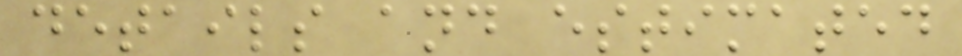details and estimated
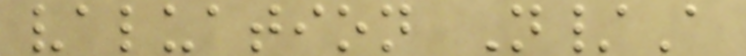valuation N/A
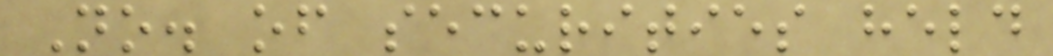No. of securities held
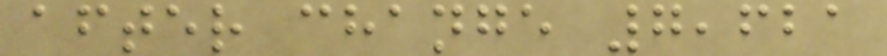after change 7,621
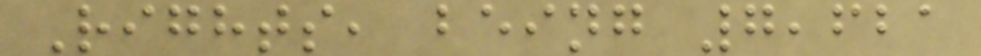Rights, being 7,621
